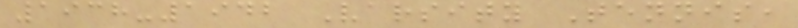1938-1942 Varsity Tennis,
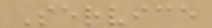Service
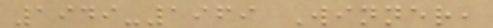1949-1969 Winner,
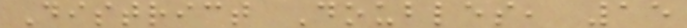District Doubles, 15
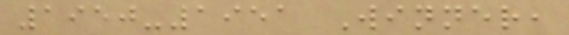1950-1951 Winner,
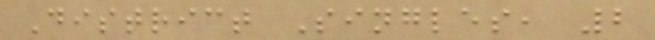District Singles, 2
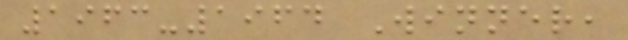1963-1964 Winner,
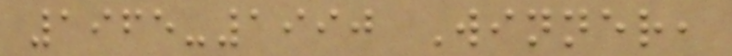1965-1990 Winner,
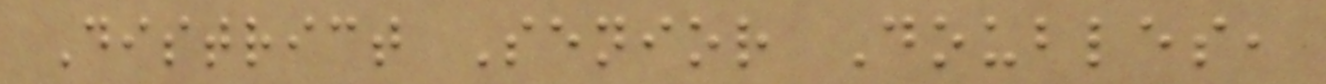District Senior Doubles,
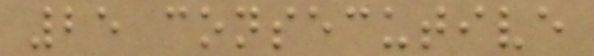25 consecutive
